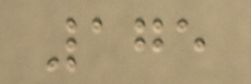175
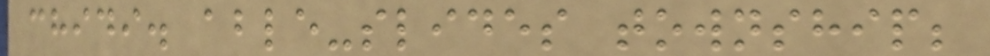chidi. able-slides township;
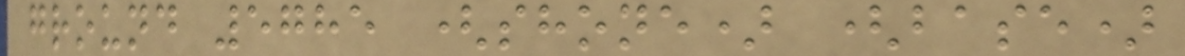ground 5785 (shone) (base)
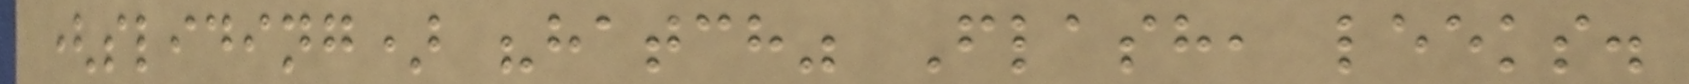(sliding) "hatch" Flash, leeks.
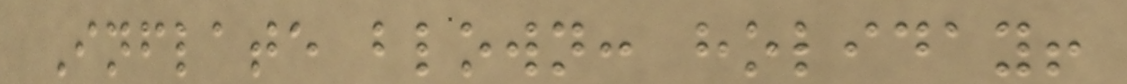Inflate blown: holiday!
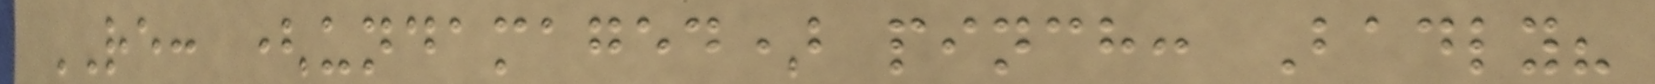RE: (undamaged) pinch: Badly?
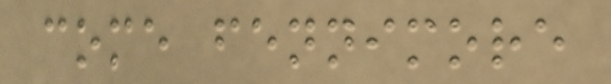come fennimore
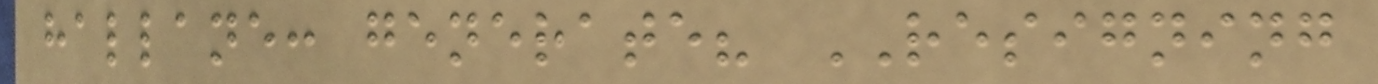hallane: generate? RESIGNING
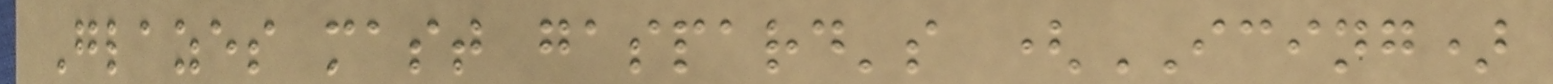Glazes mast gaspard's (ICING)
